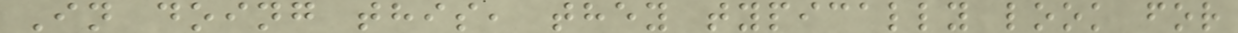In doing this, they typically look for
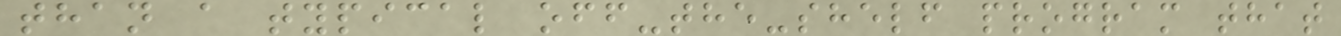than a typical off-the-shelf program that
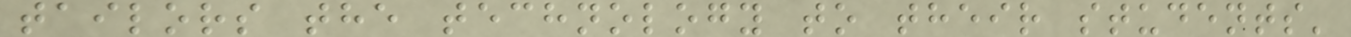tailors the technology to their students'
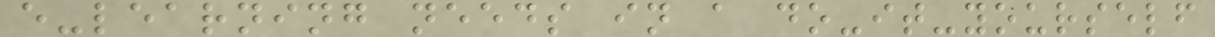e-learning needs in a do-it-yourself
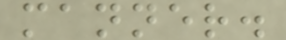manner.
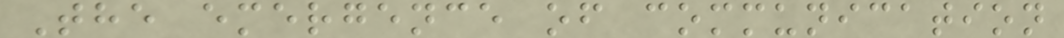The emergence of communication
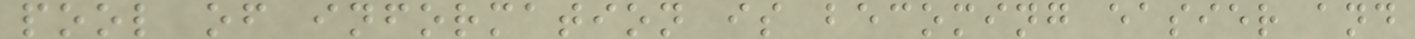pool of information is becoming easier and
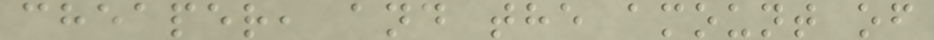cheaper, and the amount of
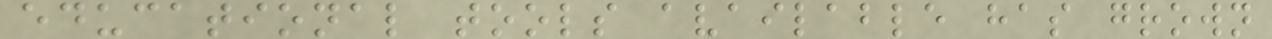educational tools available has grown
